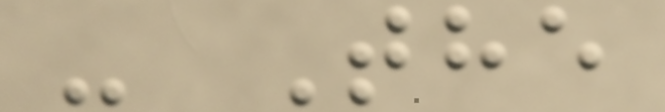- The
